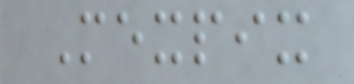Mexpix
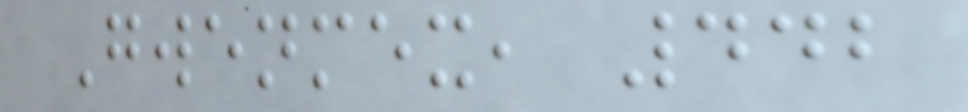Gwenmex, 442
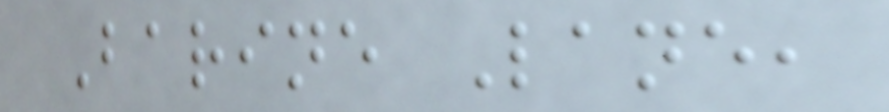Barine Lane,
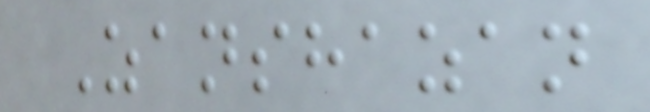Zanshazan
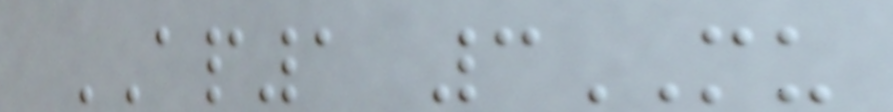AP1 3MU
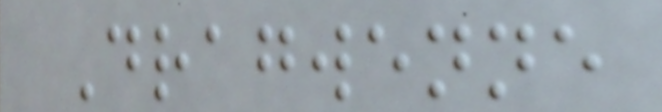Dragwenne
